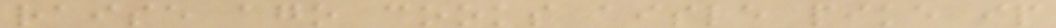raise ago cooks aisle pike ip
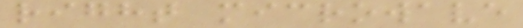right microwave
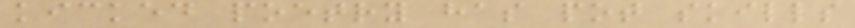kicked poetry has pot skills
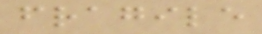fragile
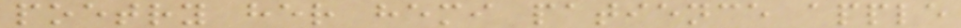poetry her hemi patience apple
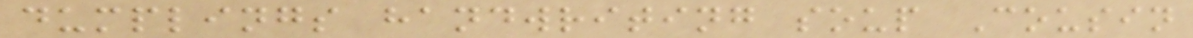dumplings handwriting soup Cousin
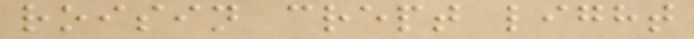roisin crept light
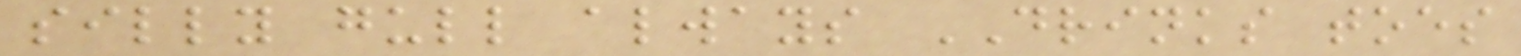silly gull always DRINKS toes
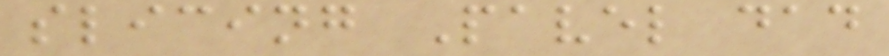slicing Pavel dad
